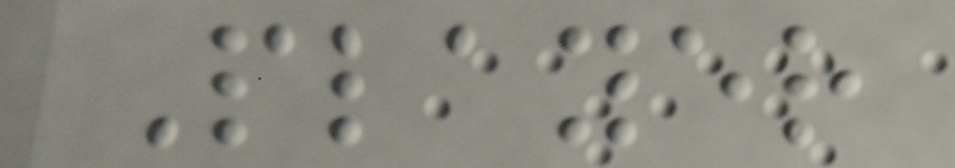Player
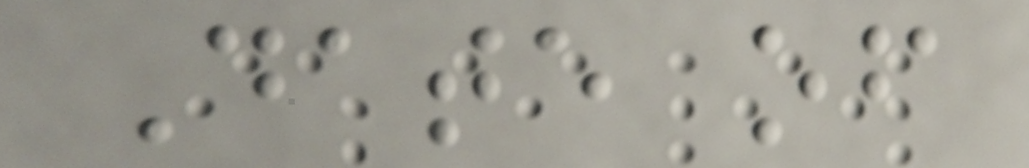Date of
